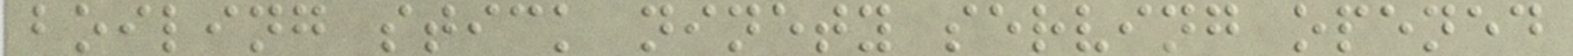boiling stick ninety serving opened
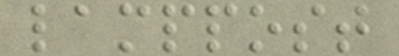lamppost
